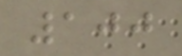100
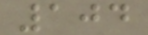104
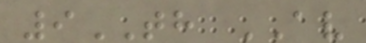9TH AV
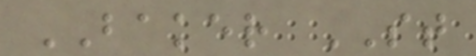BAKER ST
